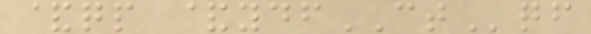&qp &ydfCTqf
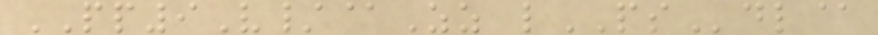PP9V/@Zz lPSdl@
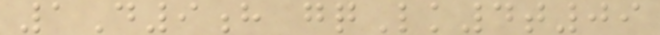1D9h gqLk4t09
